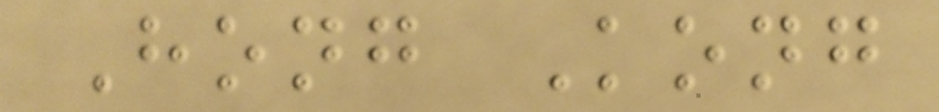Hong Kong
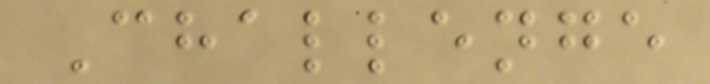Challenge
